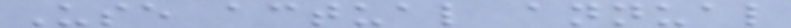Use actual annual
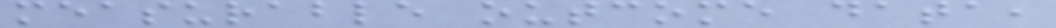measurable outcome data,
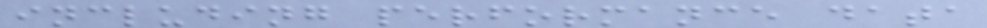including performance data
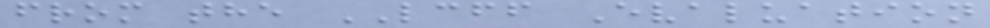from the LCFF Evaluation
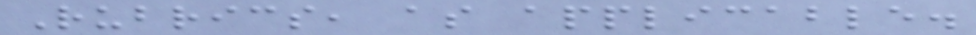Rubrics, as applicable.
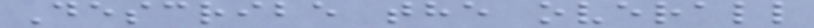Describe the overall
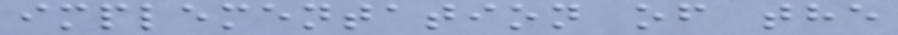implementation of the
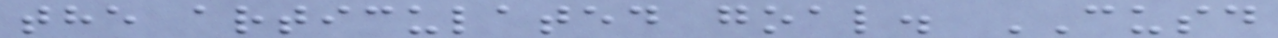the articulated goal. CUSD
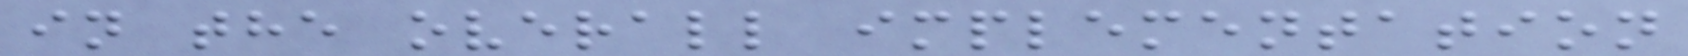in the overall implementation
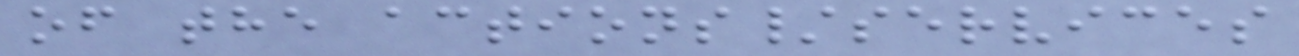of the actions/services
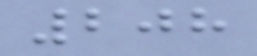208
